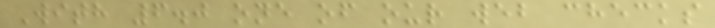With 6.0 one of our web checks
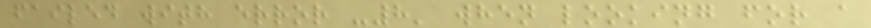failed with error -8' when looking for a
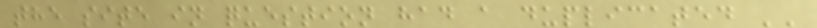the site in question had a duplicated ''
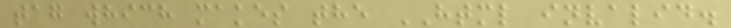tag which makes the HTML invalid.
